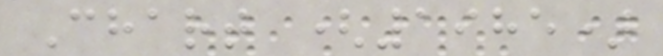Chart (1985)
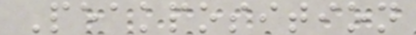Peakposition
